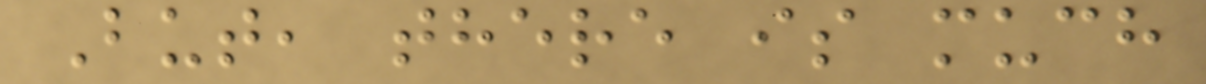But, there is much
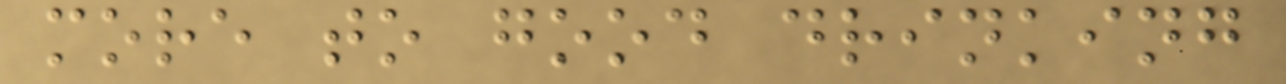more to good drinking
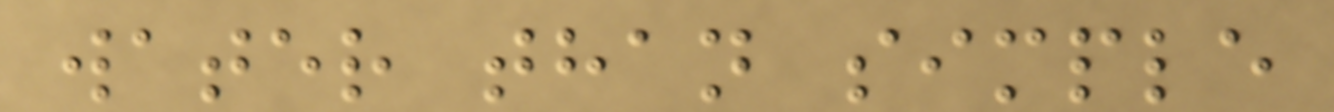water than simple
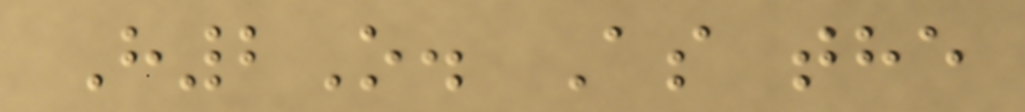H2O. As the
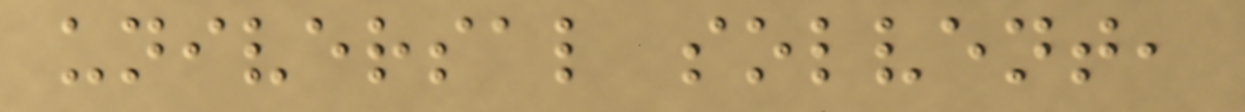universal solvent,
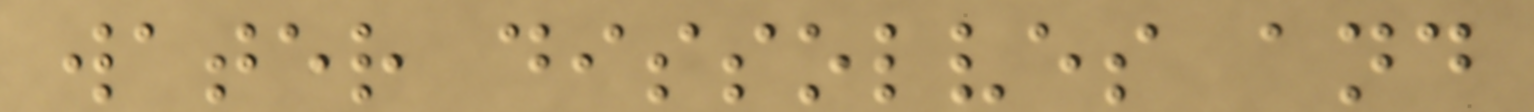water dissolves and
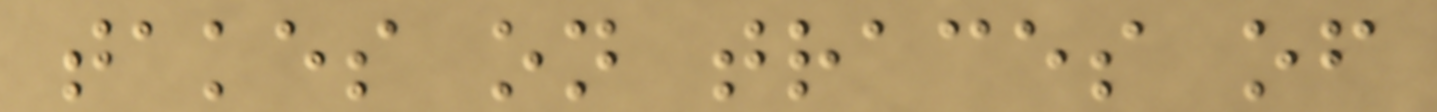takes on traces of
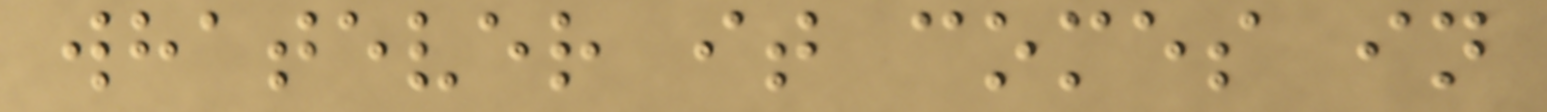whatever it comes in
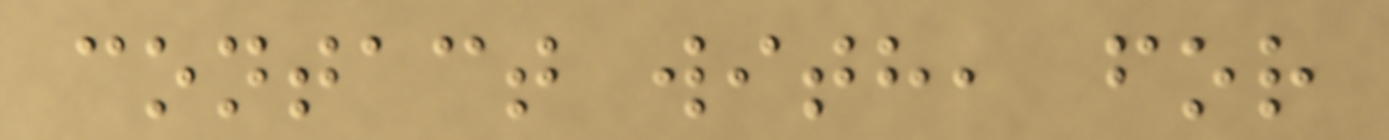contact with, for
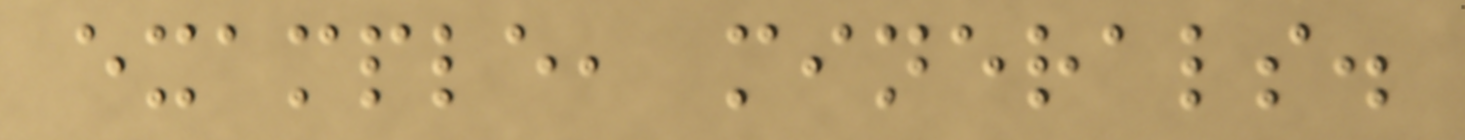example, minerals.
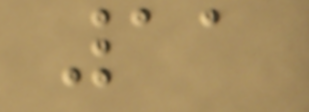11
